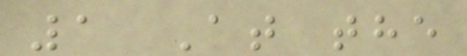1 At the
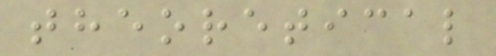theoretical
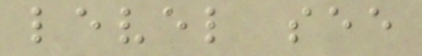level see
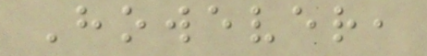However,
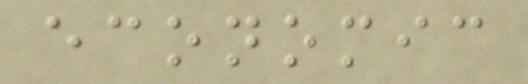economic
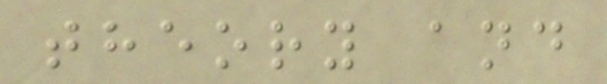theory and
